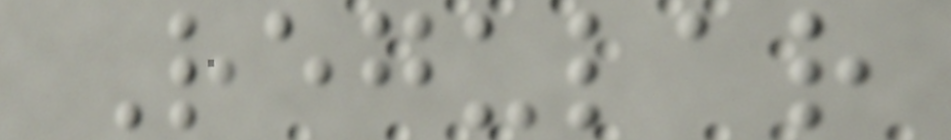Regular
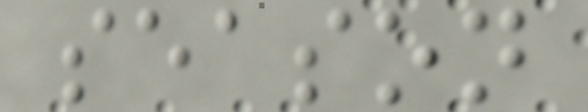season
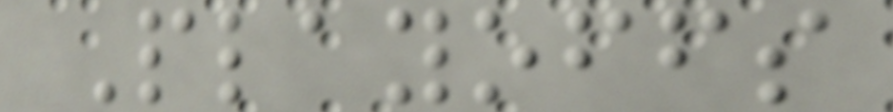Playoffs
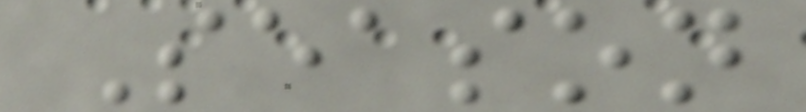Season
